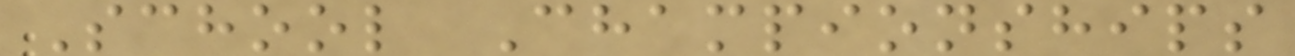School Championships
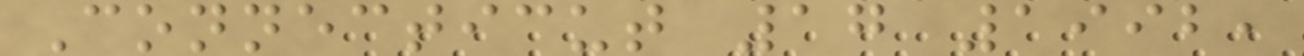Connecticut 17 1992,
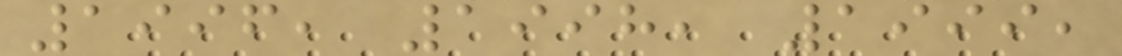1996, 1998, 1999,
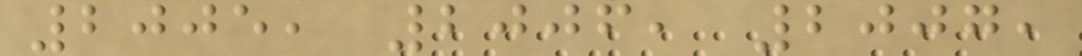2005, 2006, 2007,
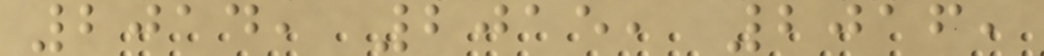2014, 2015, 2016,
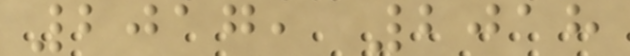2017, 2018
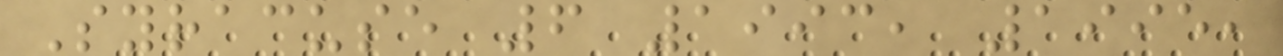Syracuse 6 1993, 1995,
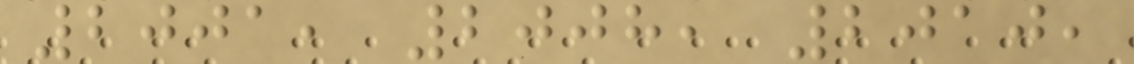2001, 2008, 2010,
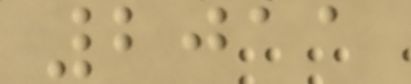2011
